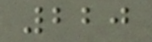220
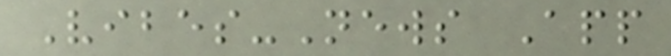Vibes-News App
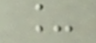_
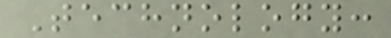Technology:
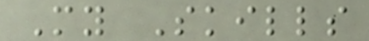My Skills
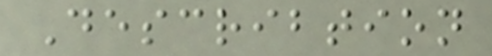Describtion
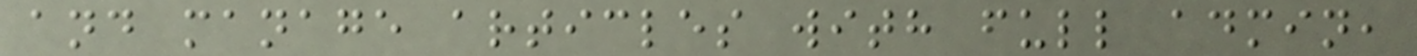and manage articles with full admin,
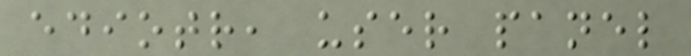ediotr, user panel
